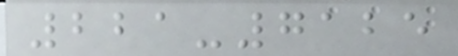221-7125
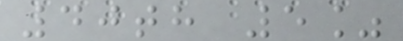40th 5%
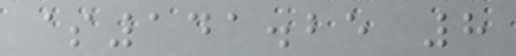$141.25 8
